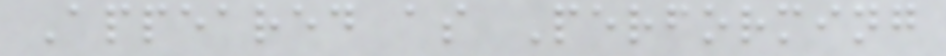Appeared as Performing
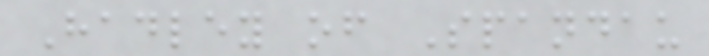Hadley of Spandau
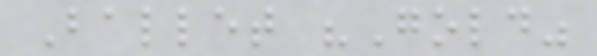Ballet "Gold"
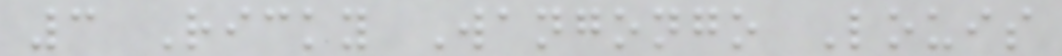3 Ricky Wangongo Louis
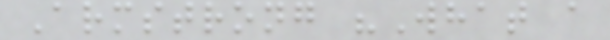Armstrong "What a
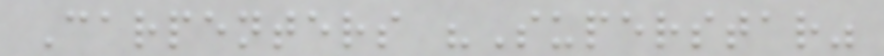Carpenters "Superstar"
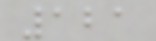121
